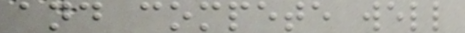and compete well
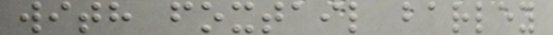with foxtail barley
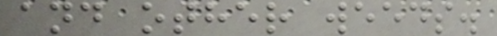and other weeds.
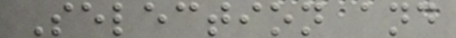Selection and
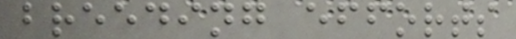breeding efforts
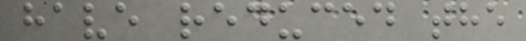have reduced the
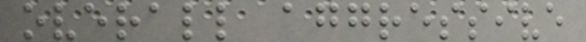overall aggressive
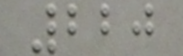220
